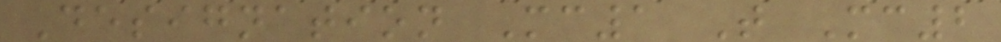Designation Mc1 T Mc2
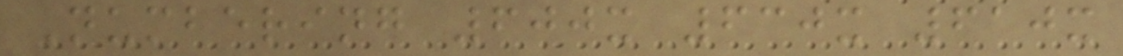Numbering 600x 630x 610x
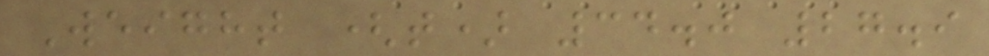Weight (t) 34.0 27.9
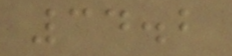34.2
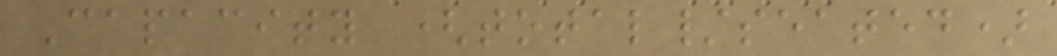Capacity (total/seated)
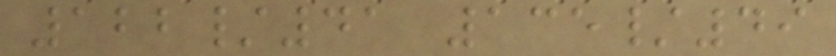122/41 135/49
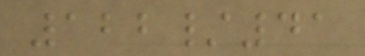122/41
